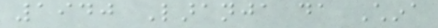1940 Laranja da China
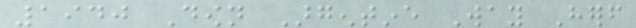1940 Down Argentine Way Herself
